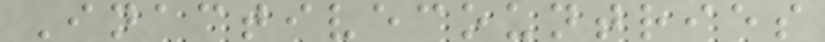Inactivecountries
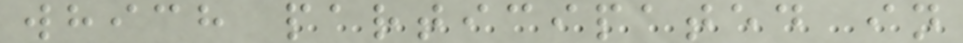which participated in
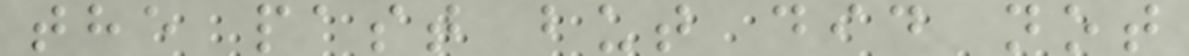the past but did not
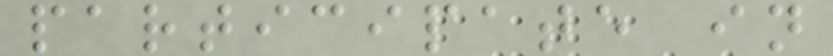participate in
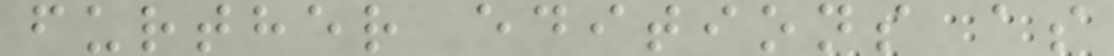further editions as
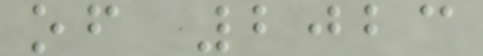of 2023
